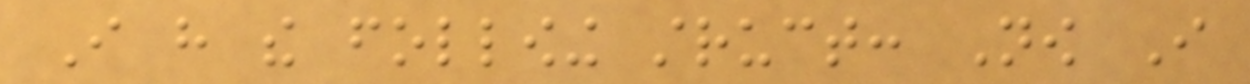I have the following struct: Now I
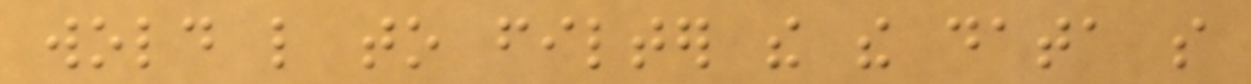wold like to filter the the data so
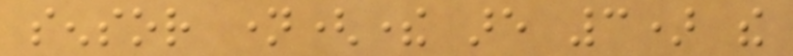sensor name(there are 3) the
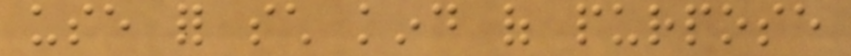use for such kind of purpose
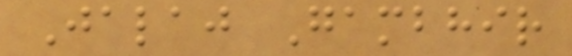Jalaj Gambhir
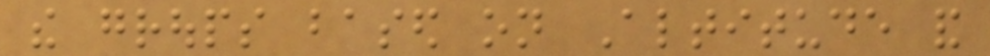the groups based on Altitude and
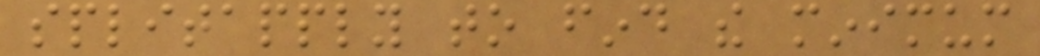splitapply to find the minimum
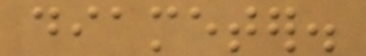diameter.
